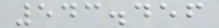543.456
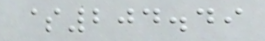$204.49
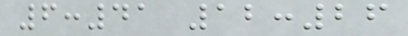6:41 12:26
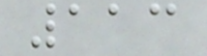113
